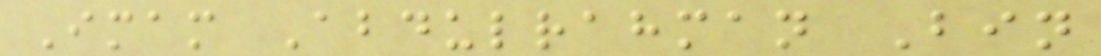Imam Abdulrahman Bin
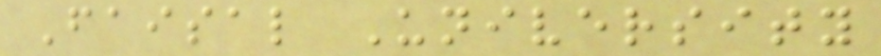Faisal University
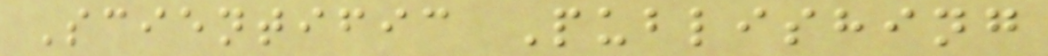Scientific Publishing
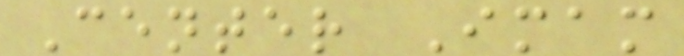Center Imam
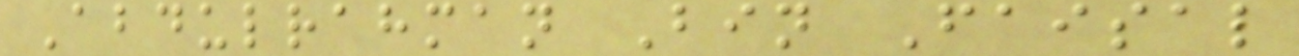Abdulrahman Bin Faisal
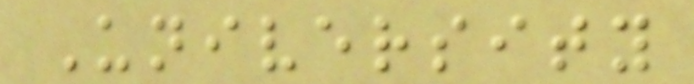University
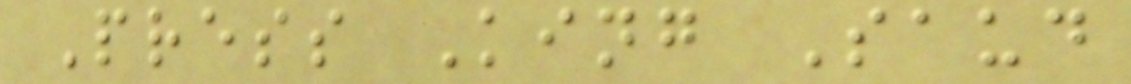Press King Saud
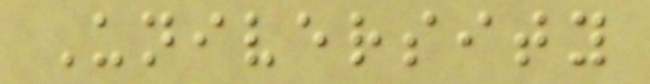University
